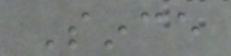Since
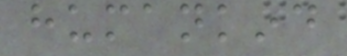humankind
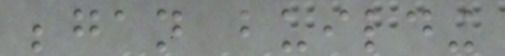began building
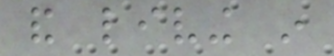and living in
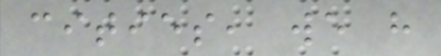cities, we have
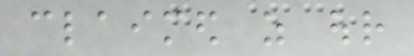claimed as our
